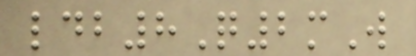ldb8Q2mW
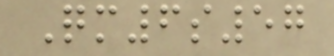Qm6s57
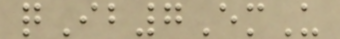qIb7EmU
